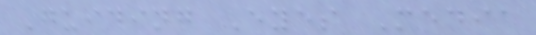Guiding Eyes Media
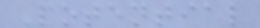Potential
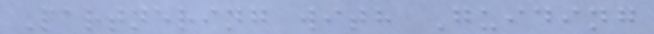Partnering with Guiding
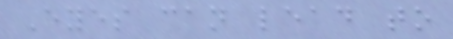Eyes can lead to
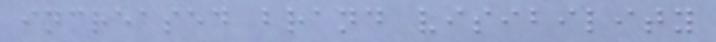increased brand visibility
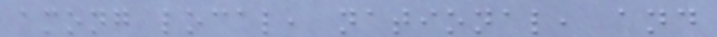among local, national, and
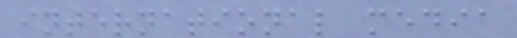international media
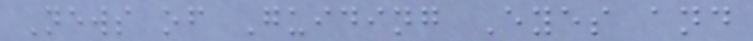News of Guiding Eyes and
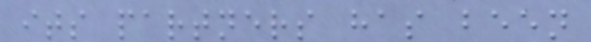its partners has been
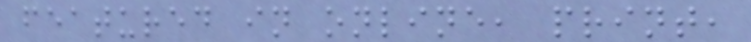featured in online, print,
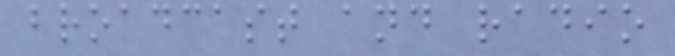broadcast and radio
